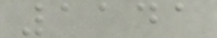1141
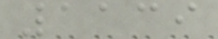1139
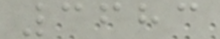3683
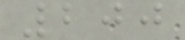200
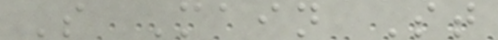S Main St
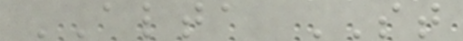ALTA ST
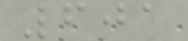601
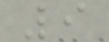9
